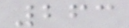263
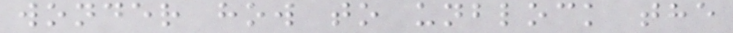wonder how to unblock the
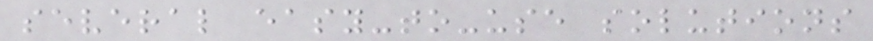several easy-to-use solutions
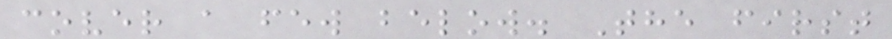cover a few below. The first
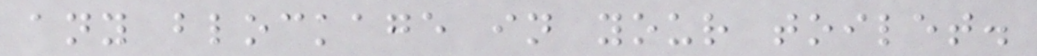any blockage in your toilet.
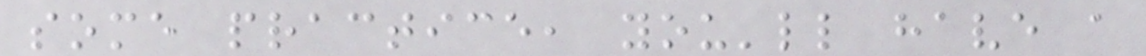some practice, you'll have a
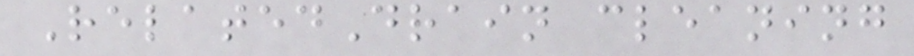RelatedDrain cleaning
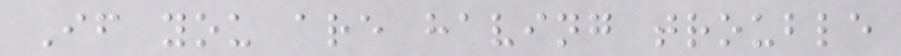If you are having trouble
